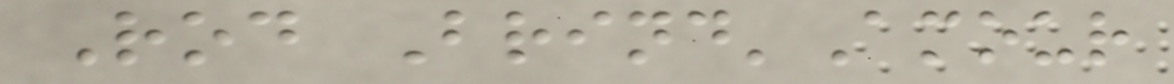Rod Brind'Amour
